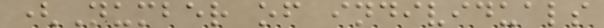(Number of individuals
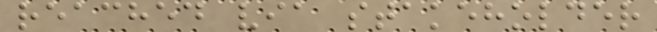reached via stakeholder
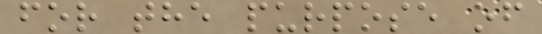for the purpose of
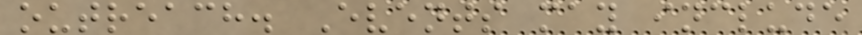outreach. Events may include
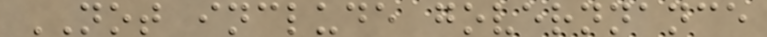NOT include governnance
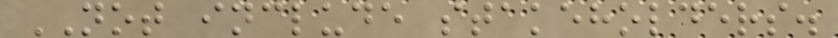NOT include stakeholders.
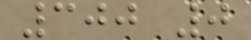300 0
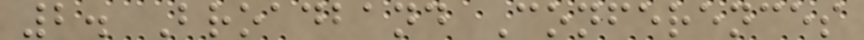2. Broadband Conferences
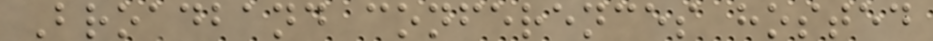Broadband conferences hosted
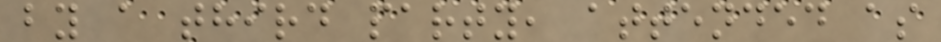by a third party, attended as
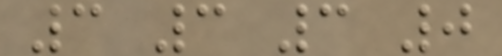3 3 3 0
